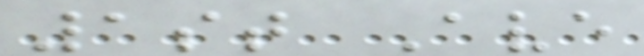1st Ave
